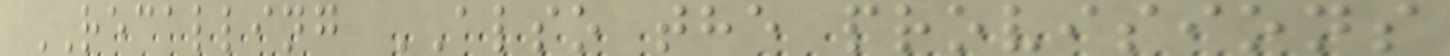RECALLING ALSO the provisions
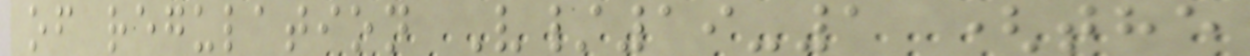of regulation V/19-1 (the
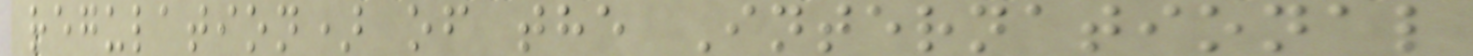regulation) of the International
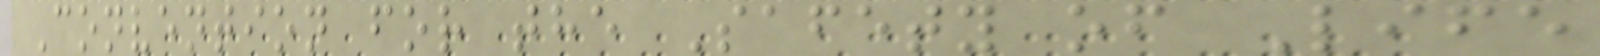Convention for the Safety of Life
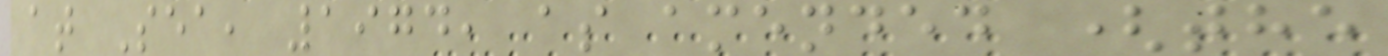at Sea, 1974, as amended (the
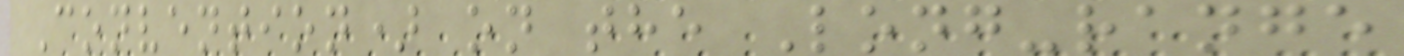Convention) on the Long-range
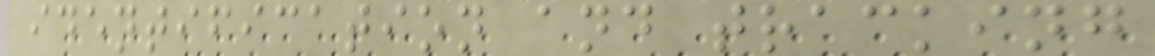identification and tracking
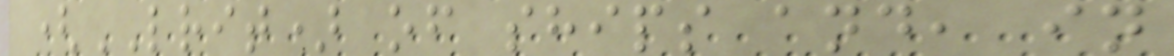(LRIT) of ships and, in
